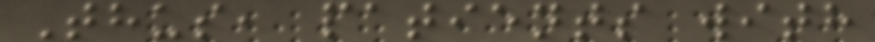Thus, patients with
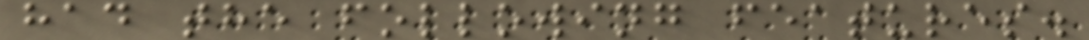had the following features.
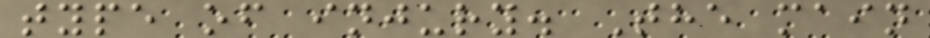type of injury. The main
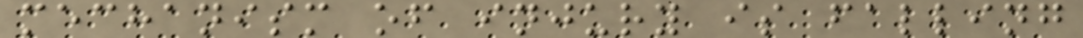mechanism of injury is falling
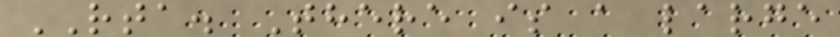RTA. There is a large
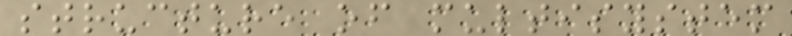structure of multisystem
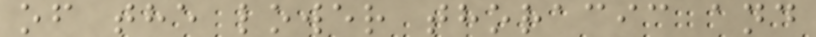of the lower thoracic and
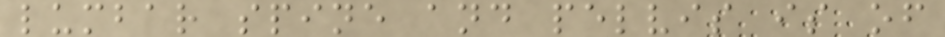lumbar spine and pelvis is of
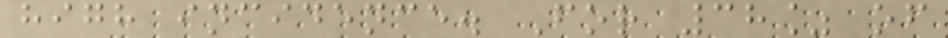high incidence. For 38% of
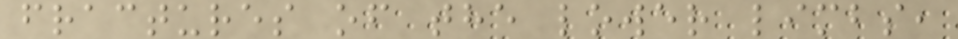fractures of the lower limbs,
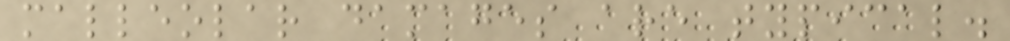malleolar damages are typical.
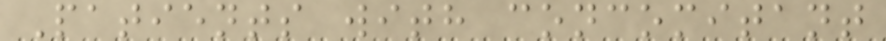Patients with concomitant
